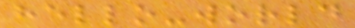hello-world
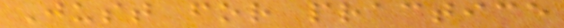Just for practice
